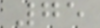75
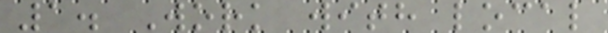1. Work with local
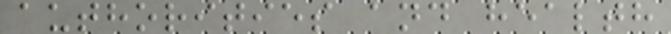authorities and health
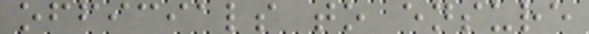officials to ensure
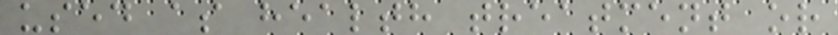used as health treatment or
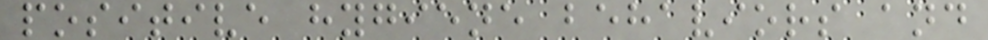positive hygiene behaviors and
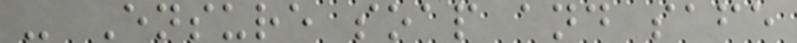- Ensure soap and safe
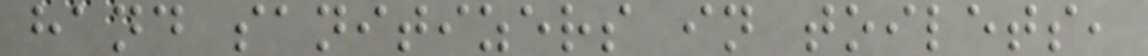hand sanitizers in toilets,
